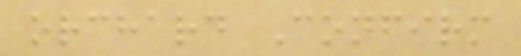orchard Confirm
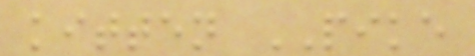kitten PIKE
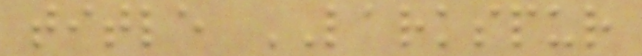title LARKSPUR
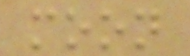moon
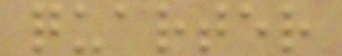quarter
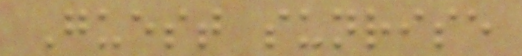Guest sunrise
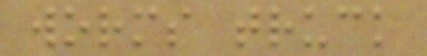worms truck
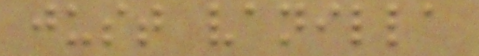just vanilla
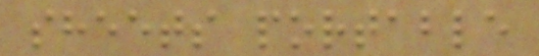sheets portable
